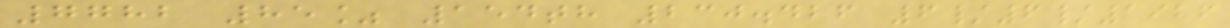7782 85% 154th 230.426 6/6/1926
